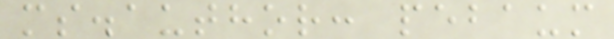ms.author: pebaum
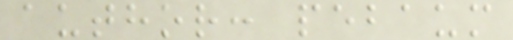author: pebaum
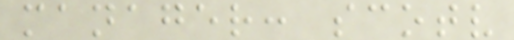manager: scotv
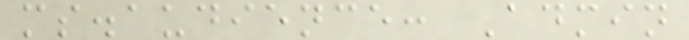ms.audience: Admin
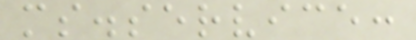ms.service:
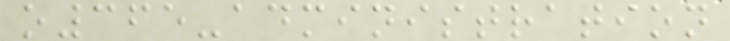o365-administration
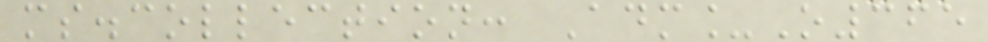ms.collection: Adm_O365
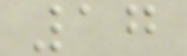17
